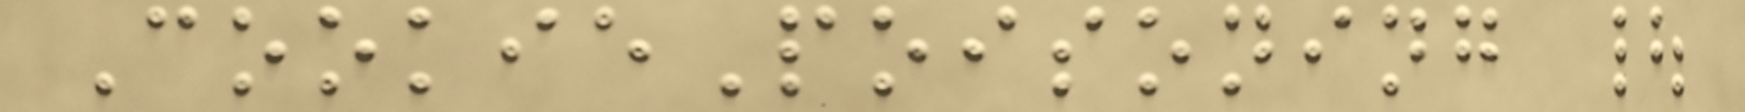CookiePoisoning |
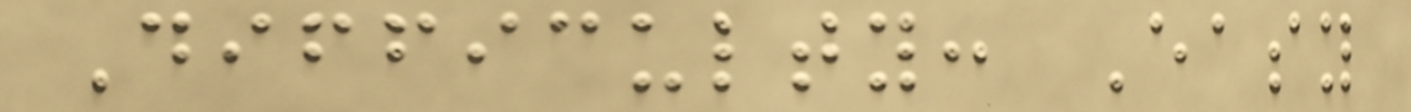Difficulty: Easy
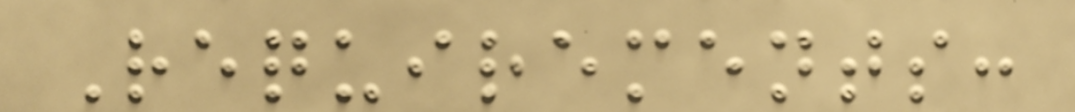Requirements:
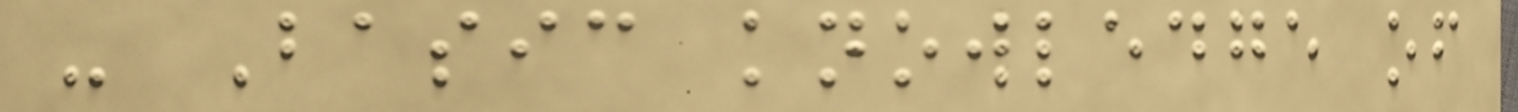- Basic knowledge of
